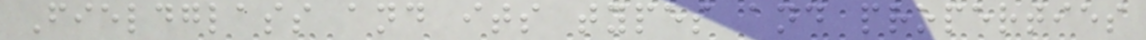Fieldglass and its types and properties
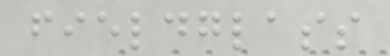fieldglass
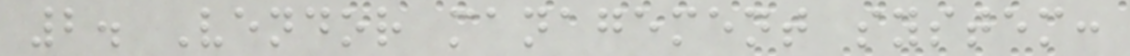2. Vendor management system:
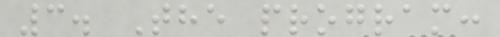3. The program:
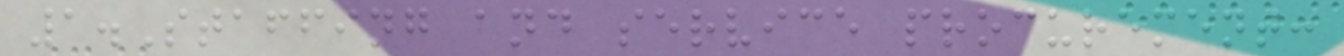1.Staffing and service procurement:
